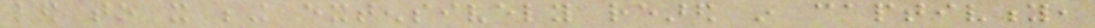led to it being extensively reared in captivity,
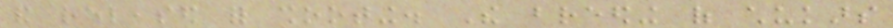and released for shooting. The breeding of chukars
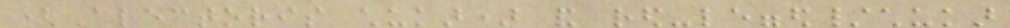(Alectoris chukar) and red-legged/chukar
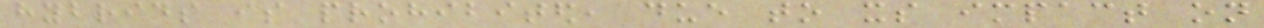hybrids is prohibited, due to its impact on
